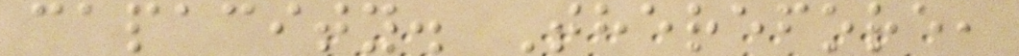capacity. Therefore,
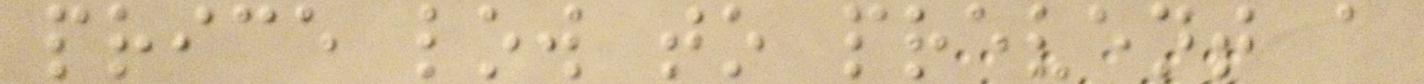price low to prevent a
